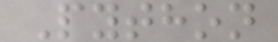Python
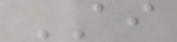AI
